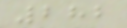282
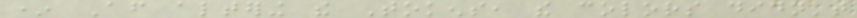* After altering the Tokens, the colors didn't
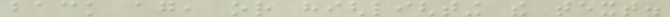back again, or highlighting the text.
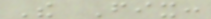The Fix:
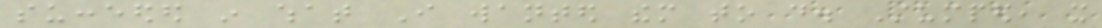succeeded in what I wanted them to do. Stumped, it
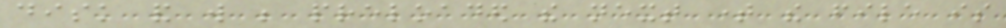disk and will be preloaded the next time the file is
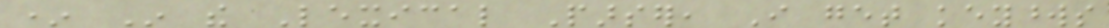* In the Lexical Parser, I get keywords
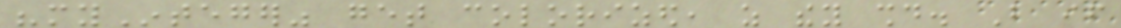"myInteger" get colorized, as they should. But if
